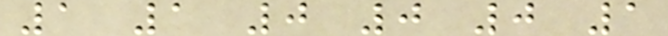1 1 0 0 0 1
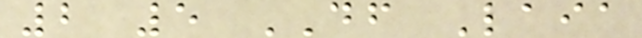2 5 DF Laia
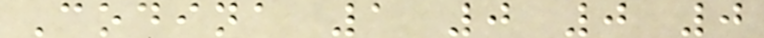Codina 1 0 0 0
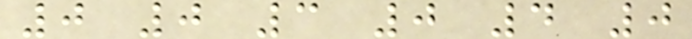0 0 3 0 4 0
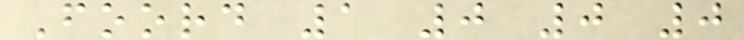Foord 1 0 0 0
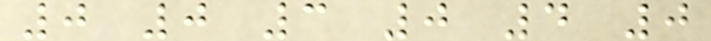0 0 3 0 4 0
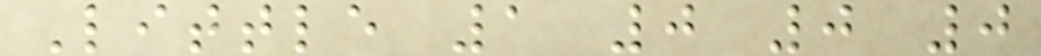Little 1 0 0 0
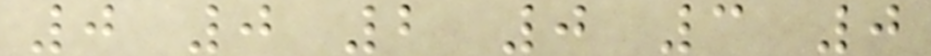0 0 2 0 3 0
